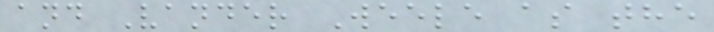and Vander Weele as the
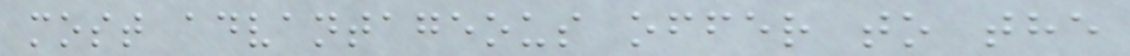most advantageous offer to the
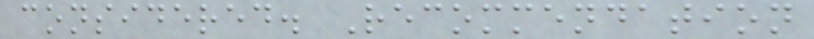considered. Recommendation
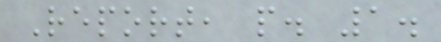Report, p. 1.
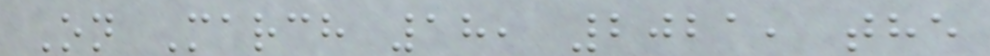On March 18, 2021, the
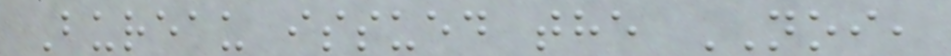Bureau issued the NOI,
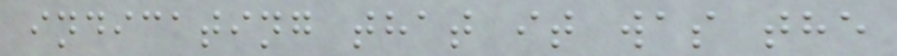indicating that it was the
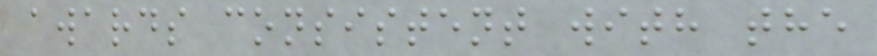awards consistent with the
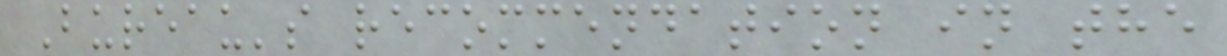Bureau's recommendation in the
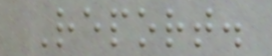Report.
